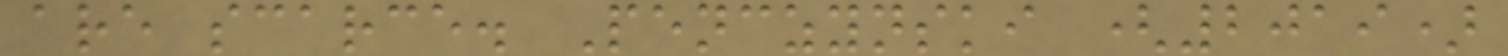are scarce. Penczynski (2019)
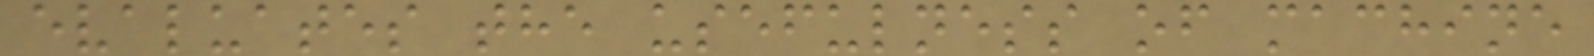evaluates the usefulness of machine
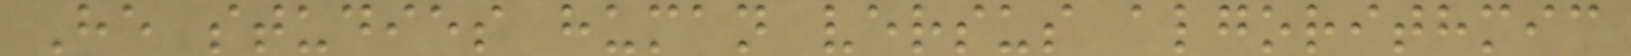He studies human versus algorithmic
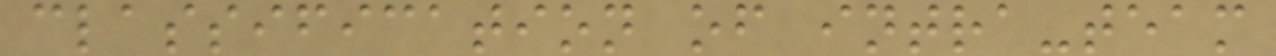classification of intra-team
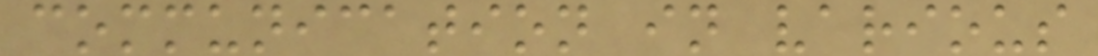communication in various
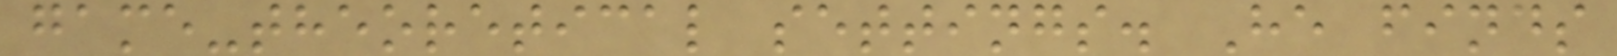game-theoretical settings. He finds
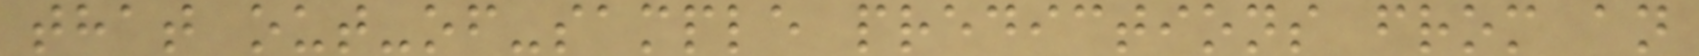that out-of-sample predictions from an
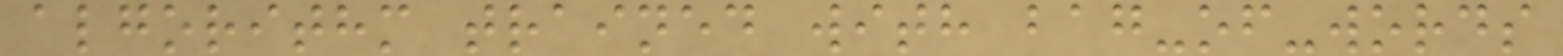algorithm trained with bag-of-words
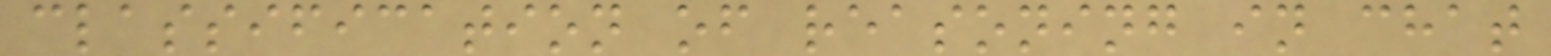classification of reasoning in chat
